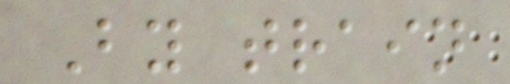By train
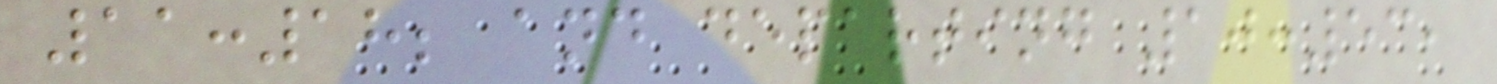11:18; and departing 10:53,
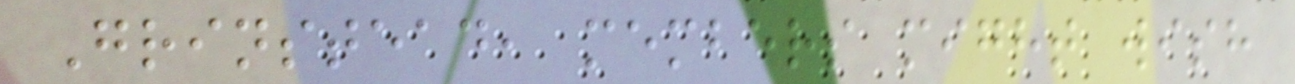Grinstead, members might wish
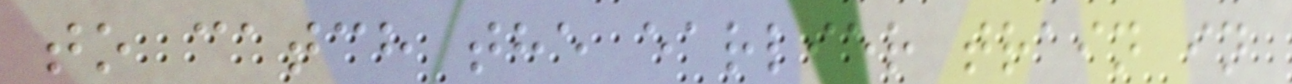to catch the earlier train in
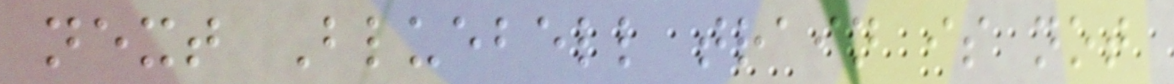next Bluebell train is not
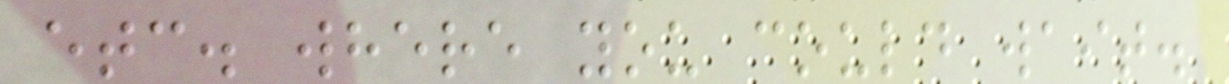etc. where you could wait.
